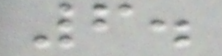6.
